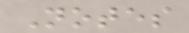Notes
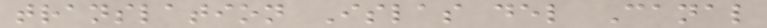translation Islas del Canal
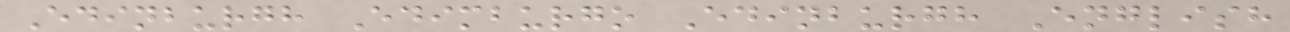Edinburgh Edimburgo Edinburgh English
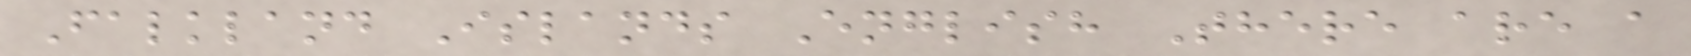Falkland Islands English There are a
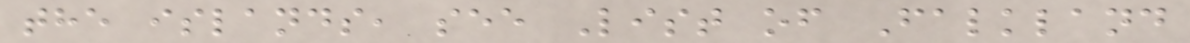the islands, see List of Falkland
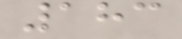183
